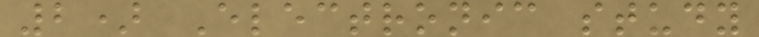2) Electronic study
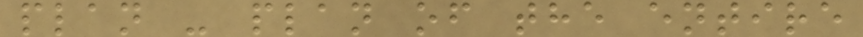plan - plan of the entire
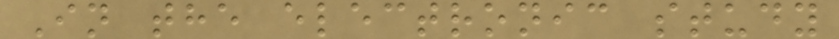In the electronic study
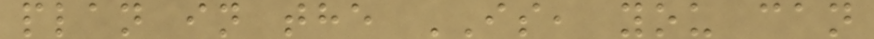plan in the IS, you can
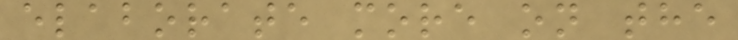elaborate more on the
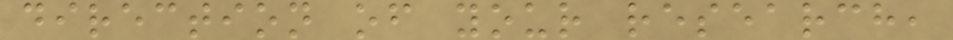direction of your research,
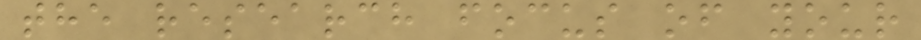the research focus of your
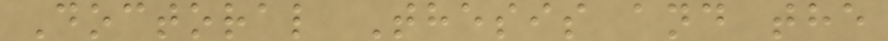Doctoral Thesis and the
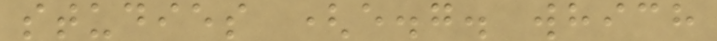studies (e.g. which
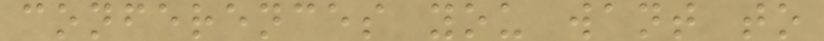conferences you want to
